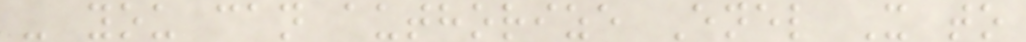- you can authorize Enel X to
